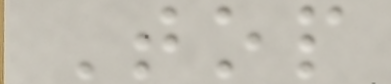Top
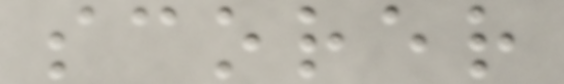scorer
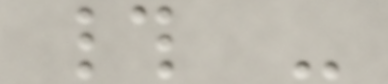# -
